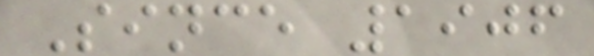Since 1906
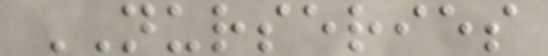NURSERIES
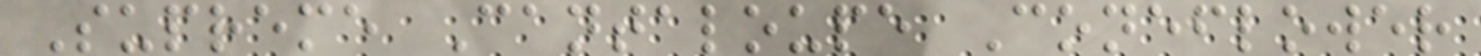Supreme Cantaloupe Coneflower
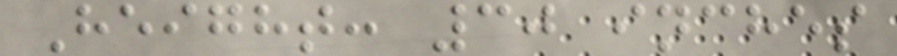Height: 30 inches
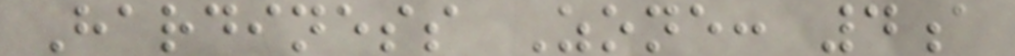Hardiness Zone: 4a
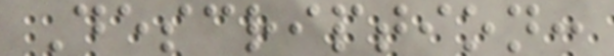Description:
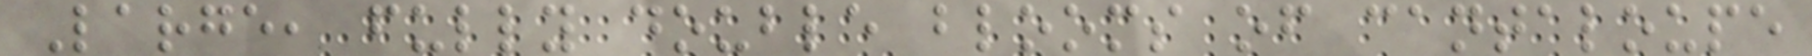Large, fully double blooms of cantaloupe
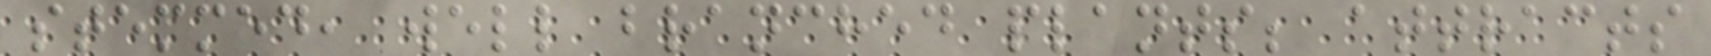stemmed, well branched plants; attracts
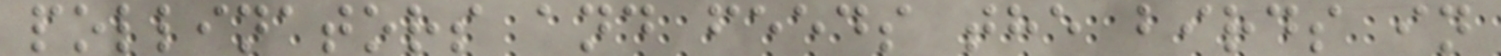pollinators and feeds the birds in
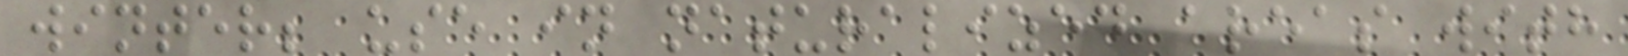winter; use in naturalized areas with
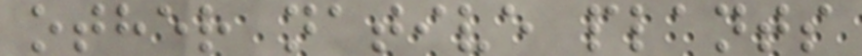other native plants
